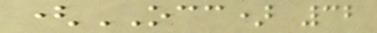(OCC) 32
